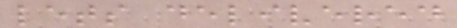lets delivered
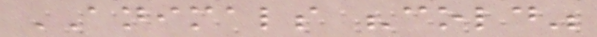ANIMALS "cold"
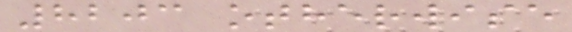8203 otherwise
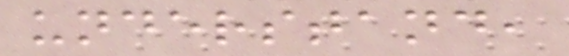understand,
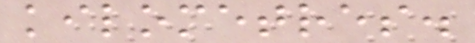kilometres.
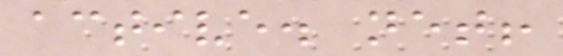active. net!
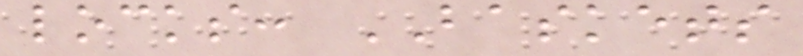locks: BASKETS
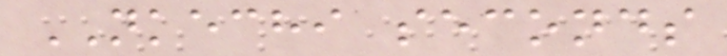NKECHI seconds
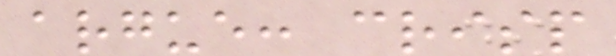argue: crisp
